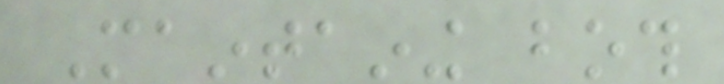Maintaining both
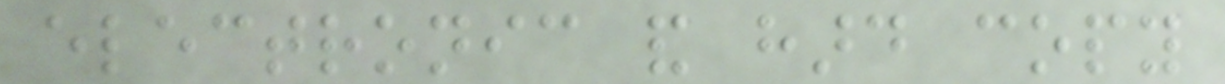electronic and hard copy
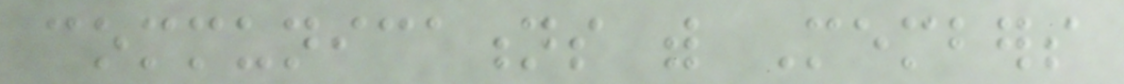communications with Members
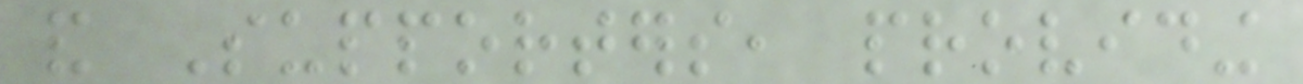and Supporters, providing
